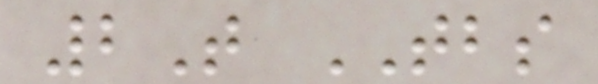2T TBS
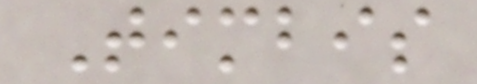Timbis
